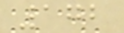172
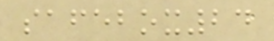safebox24
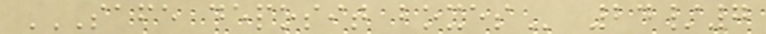SAFE DEPOSIT BOXES 24/7
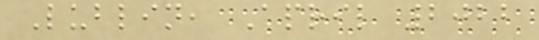Lublin, April 2022
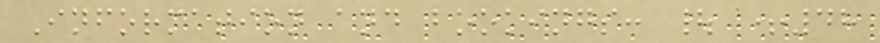Information and bookings: | +48
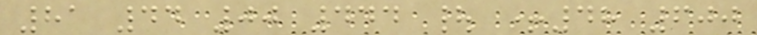81 44 00 444 | +48 600
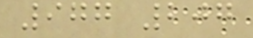977 207
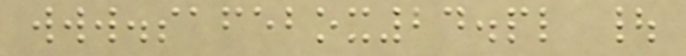www.safebox24.pl |
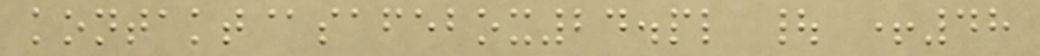kontakt@safebox24.pl | +48
